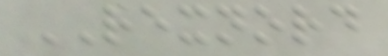REXNORD
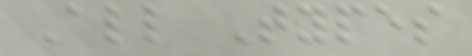All Types
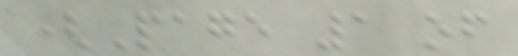(Page 1 of
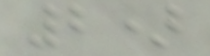2)
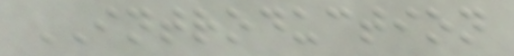INTRODUCTION
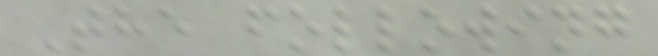The following
